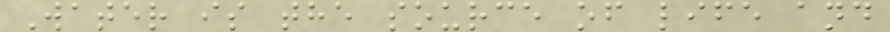Water is the source of life and
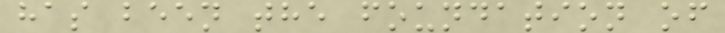has been the foundation of
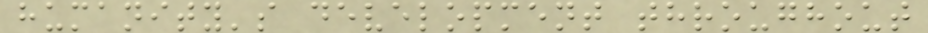humanity's development throughout
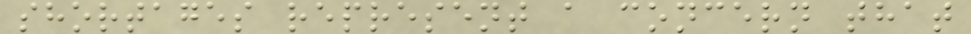shortages represent a concern that
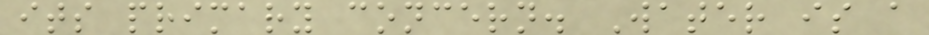its primary concern. Water is a
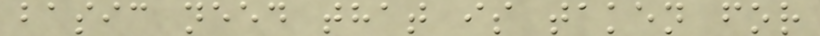basic need that is taken for
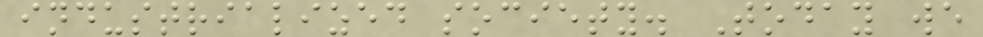industrialized society. Today we
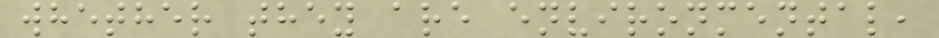whether they are environmental,
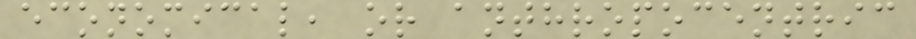economical, or anthropocentric
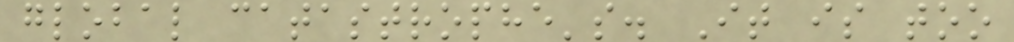global catastrophe's. It is too
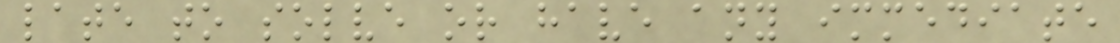late to solve or have any immediate
